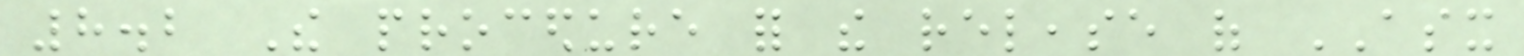8.2 The procedure for the release of ASX
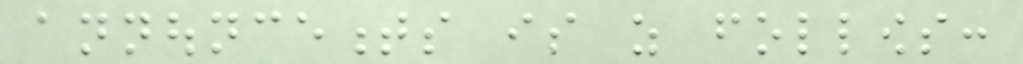announcements is as follows:
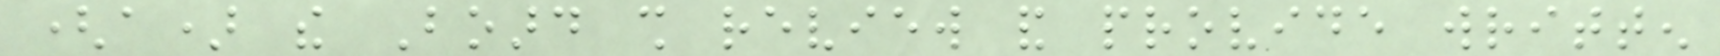(a) the Board shall review and provide written
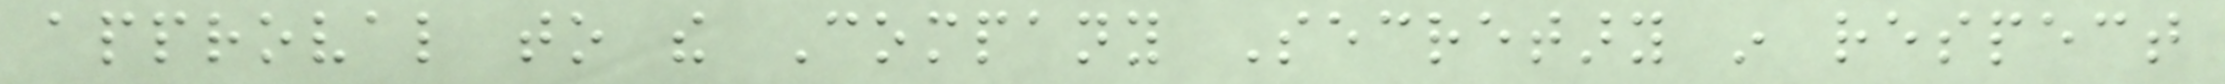approval to the Company Secretary in respect
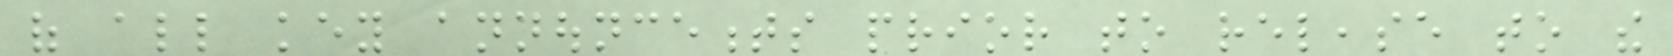of all key announcements prior to release to the
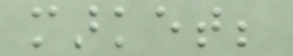market;
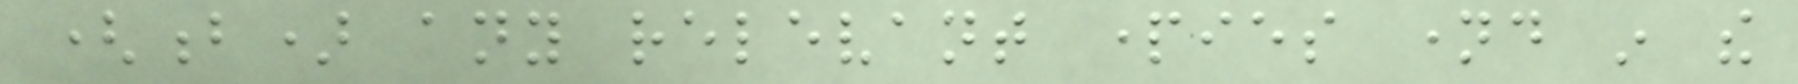(b) any relevant parties named in the
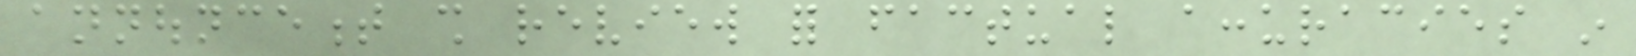announcement shall review for factual accuracies in
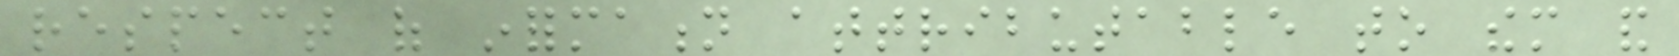respect of information attributable to them and
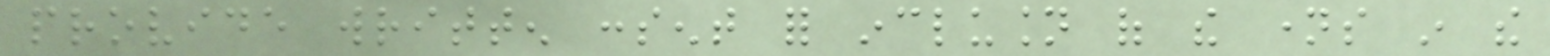provide written consent for inclusion of the names in the
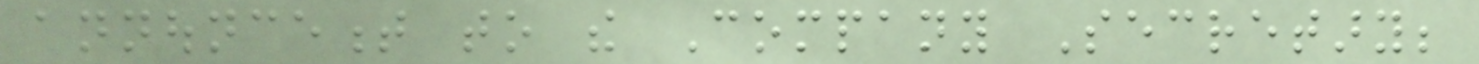announcement to the Company Secretary;
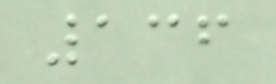136
